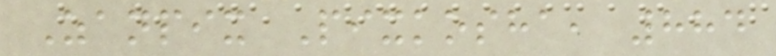Zanpix Pixkosha, 884
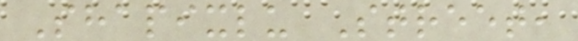Shapixlu Street,
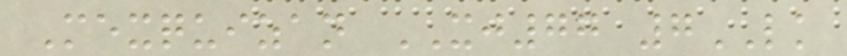Mexquizan XJ77 7LK
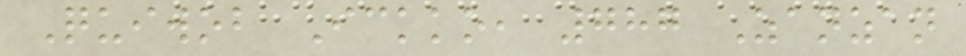Quiwob Ickko, 787 Zanzan
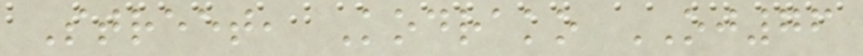Street, Kodrako OJ76
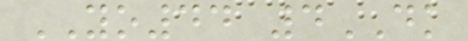YO44 4DK
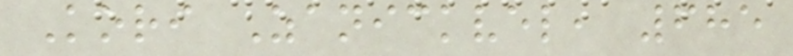Kori Zanickvel, 685
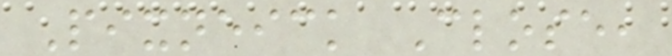Pixneick Close,
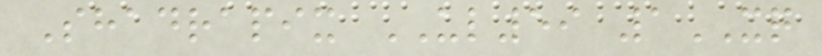Shadrapix UL59 1XQ
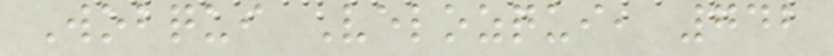Wobqui Velozqui, 742
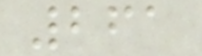261
